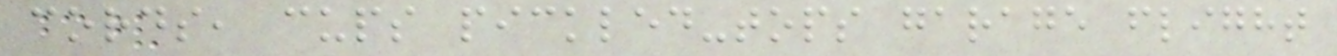cords, cups pickled-tops garage flight
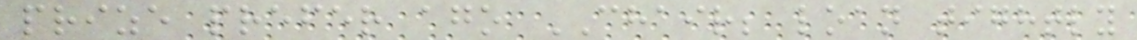prize prefer ago CHAIR; loan tightly
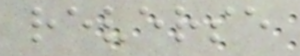reverse
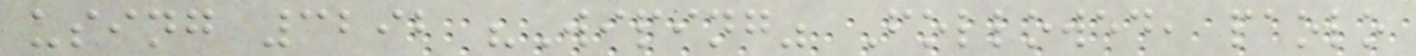using 3292 "Wiping" Followed, paolo
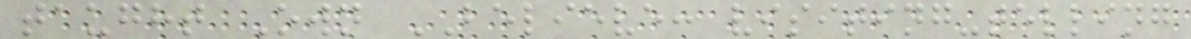taught Own BELIEVE: visiting-telling
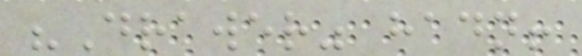"Drawer" hadn!
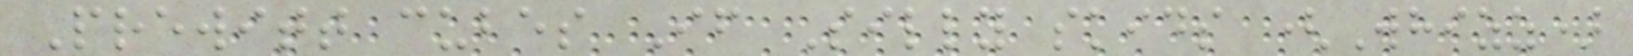Prewitt cubes If Silly skids (Whizz)
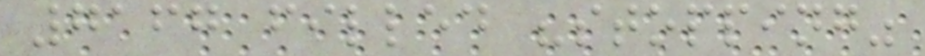7167 filled "stopping"
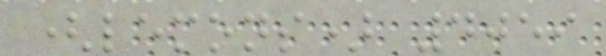(lemons) 4059
